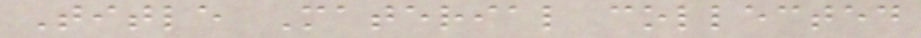Title Material collected
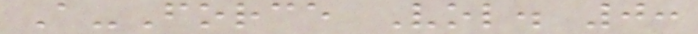A-Force Vol. 0:
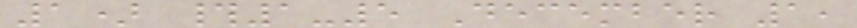1) #1-5 December 1,
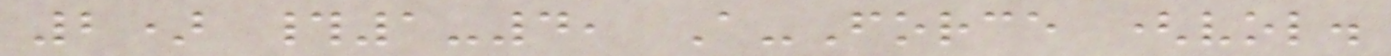2) #1-4, A-Force (vol.
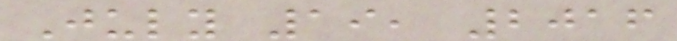July 19, 2016
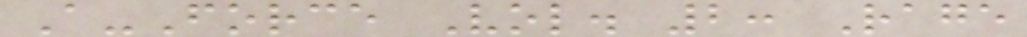A-Force Vol. 2: Rage
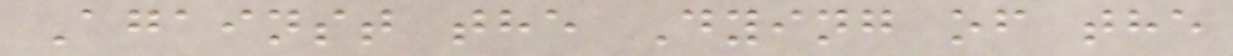Against the Dying of the
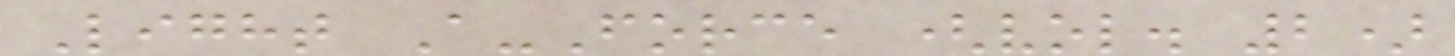Light A-Force (vol. 2)
